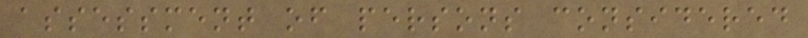assessment of persons considered
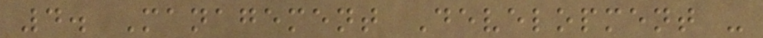4. Management Development -
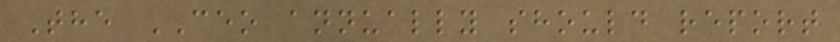The CEO annually should report
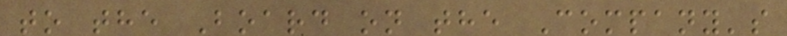to the Board on the Company's
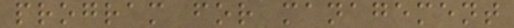program for management
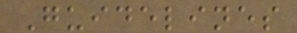Guidelines
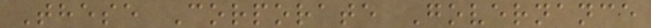These Corporate Governance
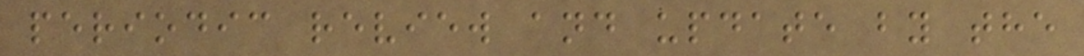periodic review and update by the
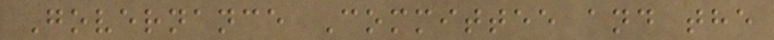Governance Committee and the
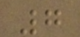7
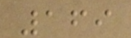169
